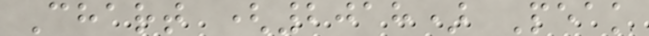Chart (2018) Peak
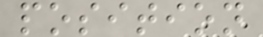position
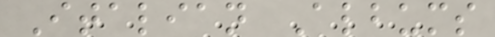Italian Albums
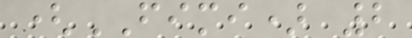(FIMI) 2
